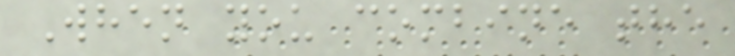When you combine the
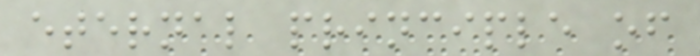eternal principle of
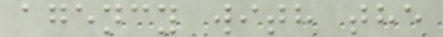agency with the
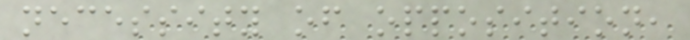necessity of opposition,
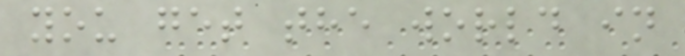you get the world in
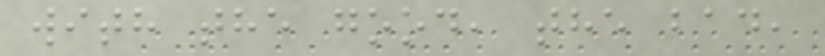with the good, the bad,
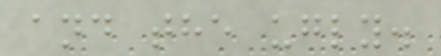and the ugly.
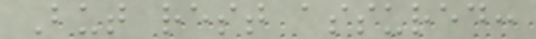But rest assured:
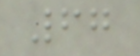67
